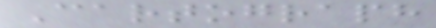Cartograph
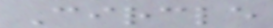Circle
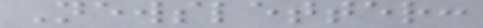Newsletter:
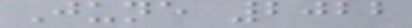June 2022
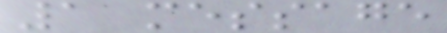1 message
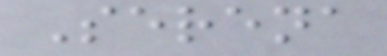Serena
